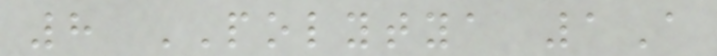8 POLYTYA 1A
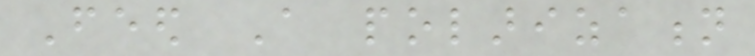Feed A polarization
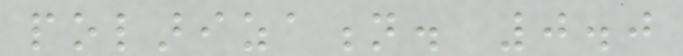polarization. 0.0
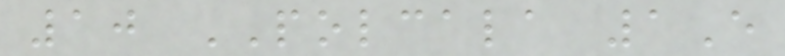10 POLCALA 1E
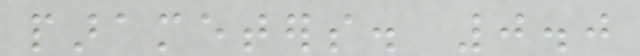parameters. 0.0
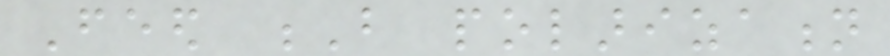Feed B polarization
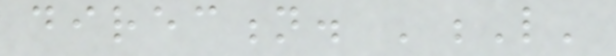direction. 'L'
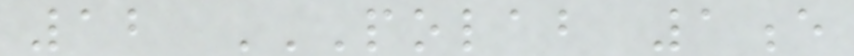12 POLAB 1E
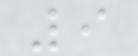9
